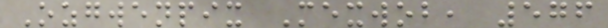Ozgwenpix Mexwob, 576
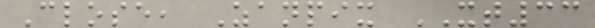Close, Zanpix XT33
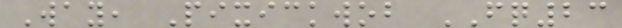Way, Pixickwob FQ23
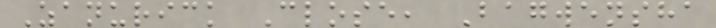Zanurick Close, Bagwensha
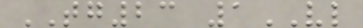TG23 1VL
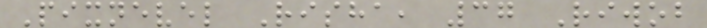Pixnevel Risha, 37 Riwob
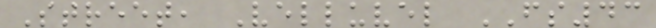Street, Velluvel FS43
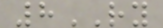8RY
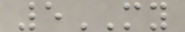5MY
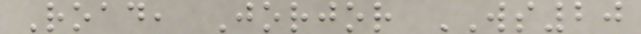Road, Jorjor WS20
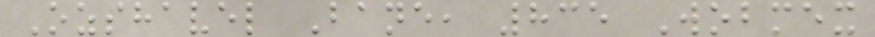Ozshavel Bane, 835 Wobmex
